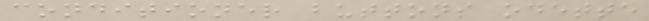conditioner buttons odette
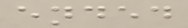ended
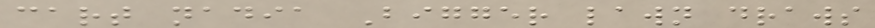cart nadia Bigger lawn draws
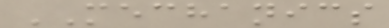MECHANICS
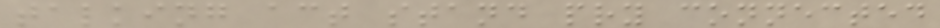talking act stand pry connected
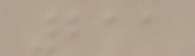211
